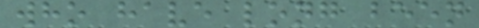who have long been
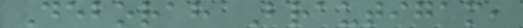Deborah Brautigam,
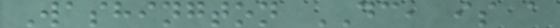Washington DC, is a
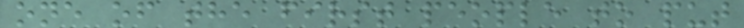one of the first people to put
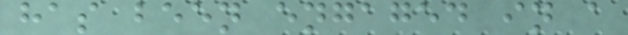has been engaged in a
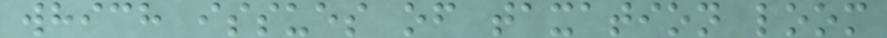which issues of taxation loom
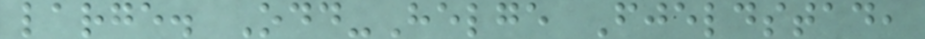large. Odd-Helge Fjeldstad,
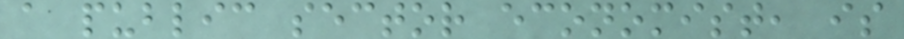a public sector economist, is
